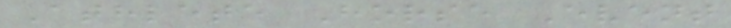Athlete Horse Event
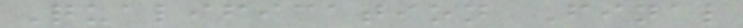Qualification Final
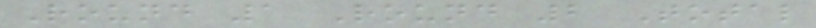Round 1 Round 2 Total
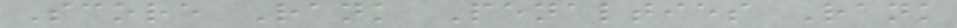Score Rank Penalties Rank
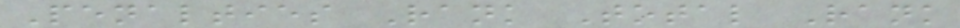Penalties Rank Total Rank
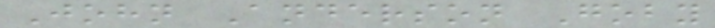John Anderson Goby
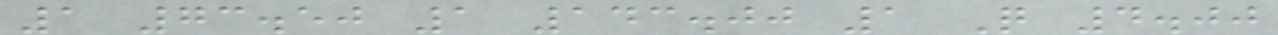1 73.50 1 143.00 1 Q 4.00
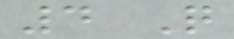4 Q
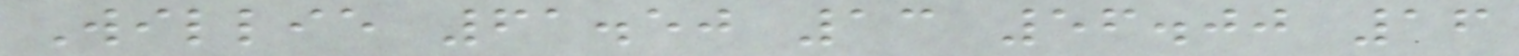Willie 61.50 13 56.00 16
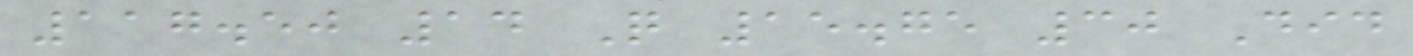117.50 14 Q 15.75 30 Did
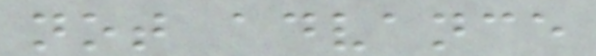not advance
